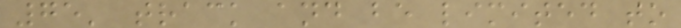75' track and be limited to
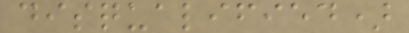disqualified)
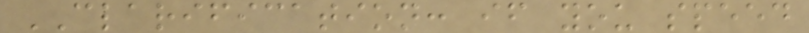CLARIFICATION: if you speed
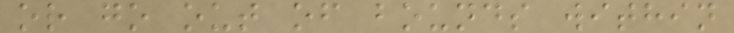or go out of bounds within
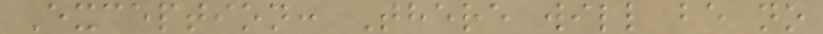Exception: There will be no
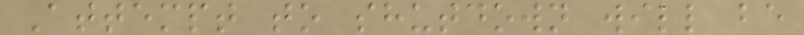Attempt to shutdown will be
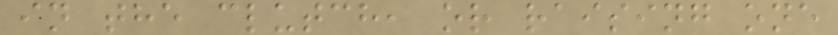in the clutch, or raising one
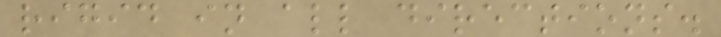rigid in all directions.
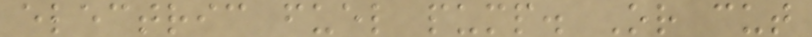electric fuel pump. Or cut
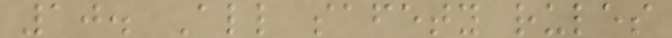10. All safety rules
